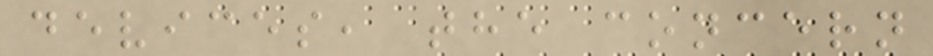devices, the concern
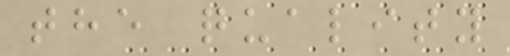the quality
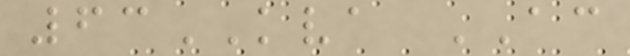63KVA AC
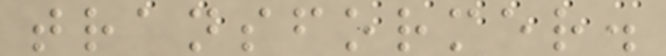transformer.
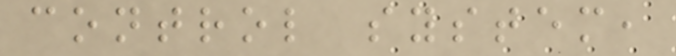control system,
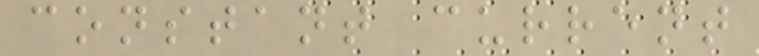constant current
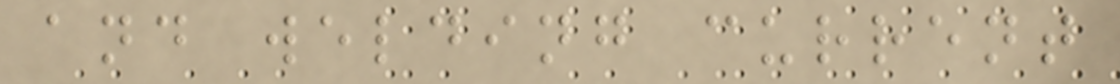and welding current
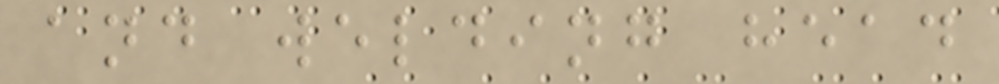and welding head
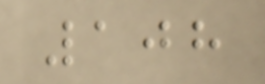108
